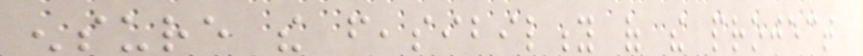ensure the feasibility of the project
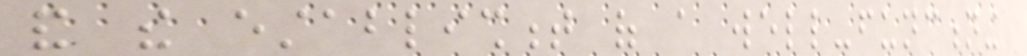and the establishment of a well-functioning
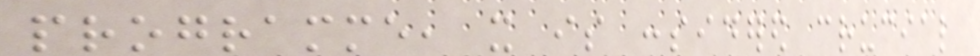programme, it is considered crucial
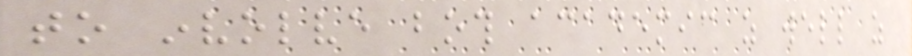to involve both academic as well as
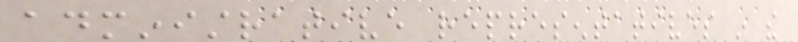administrative representatives in the
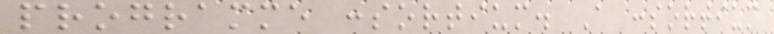programme consortium. A consortium
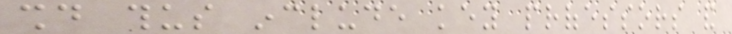should thus include key professors and
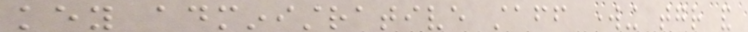key administrative staff working together and
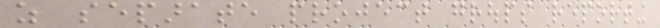as separate project groups reporting
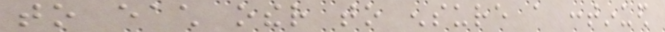to each other to ensure a continued
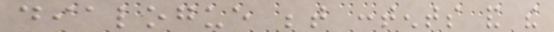dialogue between contents and the
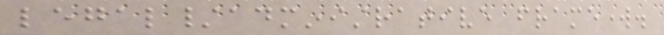legal/administrative framework.
